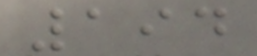194
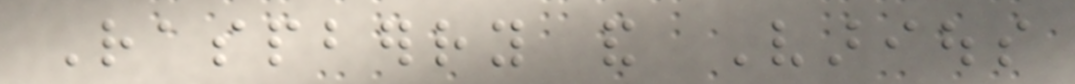Raspberry and Various
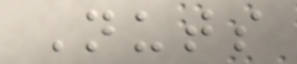Nuts
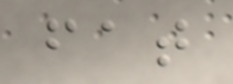fat
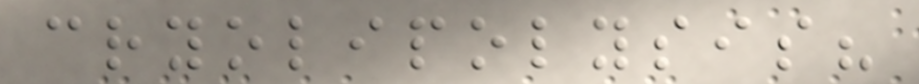cryolipolysis?
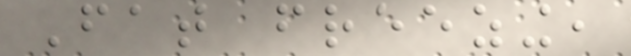Fat freezing,
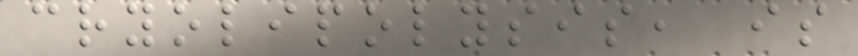cryolipolysis, is
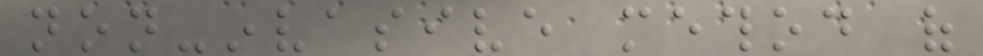non-invasive method of
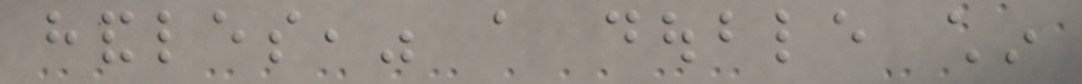handles," a double chin
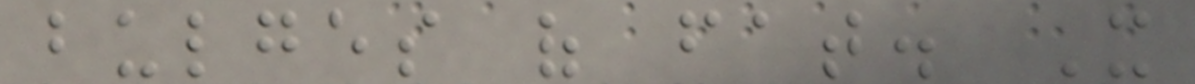bulges of fat. It
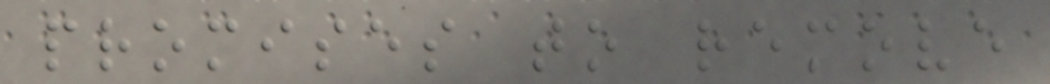promises to remove
